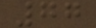77
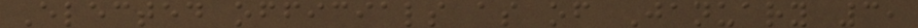Elected officials as of January 3,
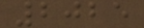2025
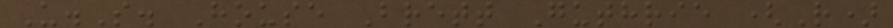U.S. House Brett Guthrie (R)
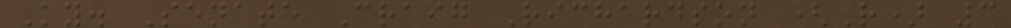Ky. Senate Craig Richardson (R) 3
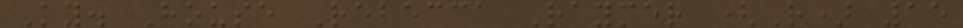Ky. House Rebecca Raymer (R) 15
